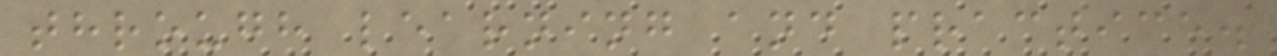through learning and practice.
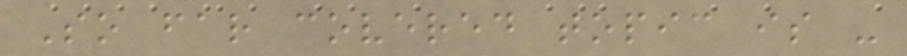So far covered topic is -
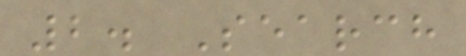2. Search
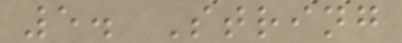5. String
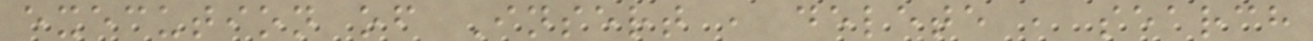execution of Insert , delete , search
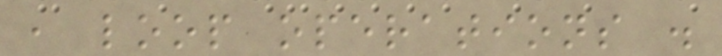, loop operations .
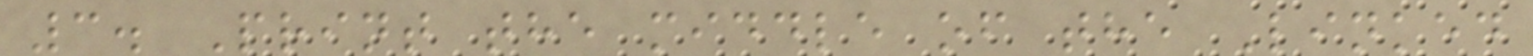3. Print the middle of the Linked
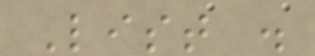List .
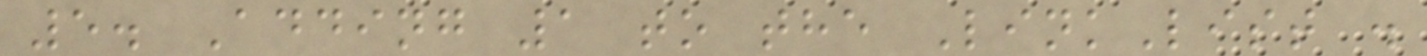5. Adding 1 to the LinkList .
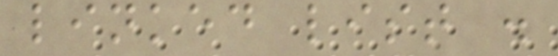linked list .
